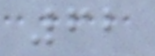62
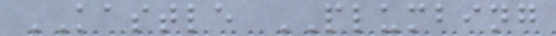KASTLE PLUMBING
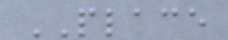PLACE
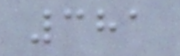381
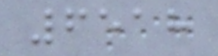6518
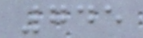745
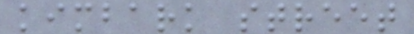kimbark street
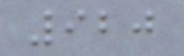920
